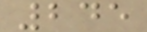245
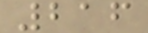216
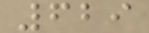629
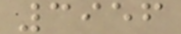3956
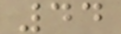44
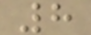8
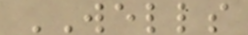WELLS
